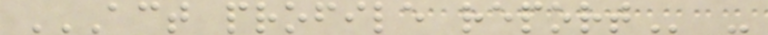ACT PROFILE REPORT -
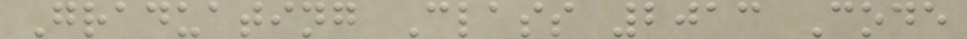Graduating Class 2013 Code
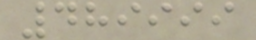489999
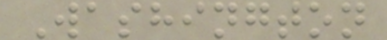Washington
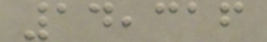14,316
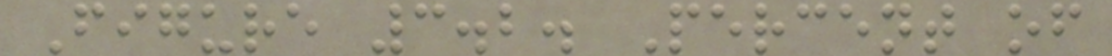Figure 3.2. Percent of
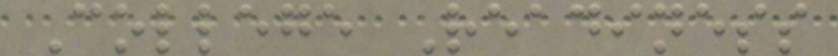College Readiness
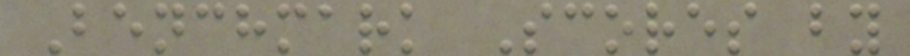Benchmark Scores by
